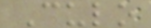Culo
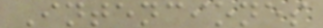Intenciones
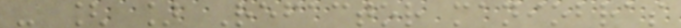- [ ] Refactor maniobras
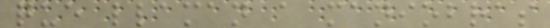que llaman a maniobras
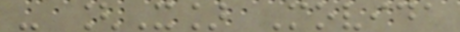- [X] Movida
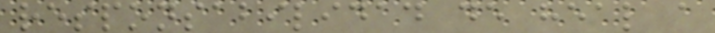responsabilidad de heal a
